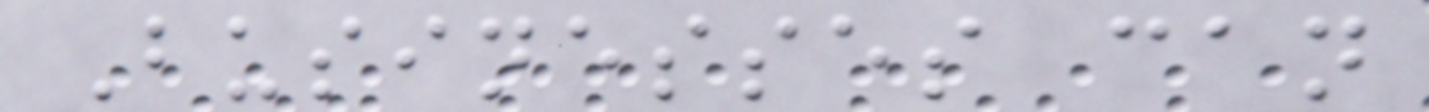Businesses can
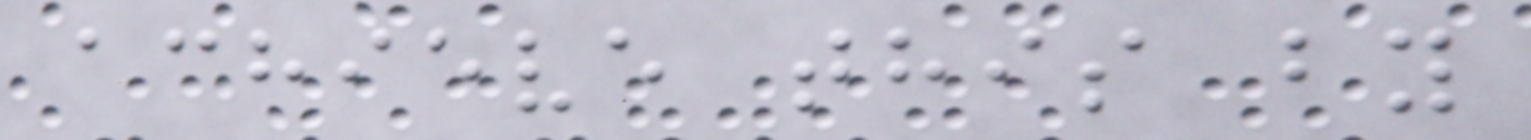achieve this by
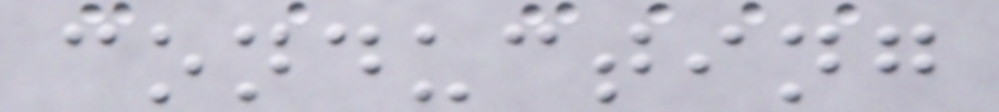conducting
